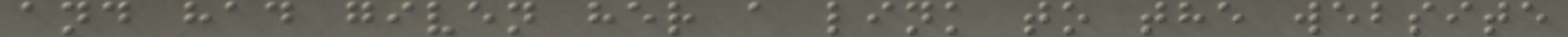and had given her a link to the website
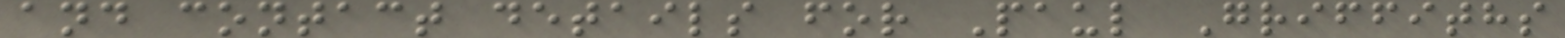and contact details for Paul Griffiths
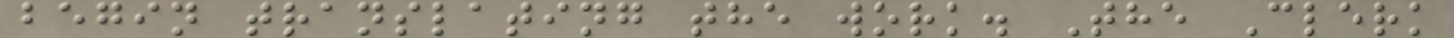begin translating the work. The Clerk
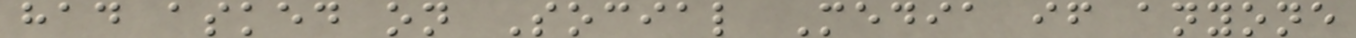had asked on Social Media if anyone
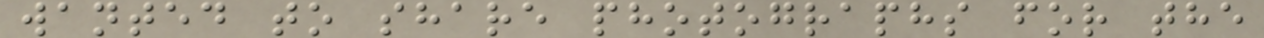wanted to share photographs for the
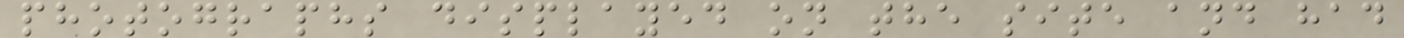photographs displayed on the site and had
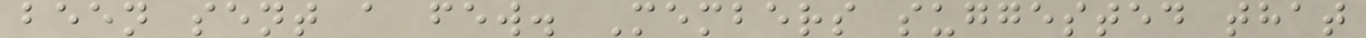been sent a few. Members suggested that
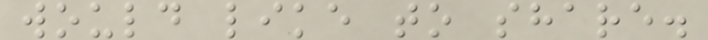would like to share.
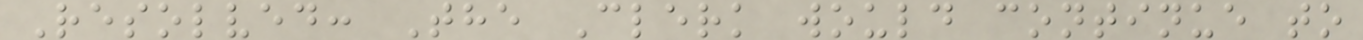Resolved: The Clerk would continue to
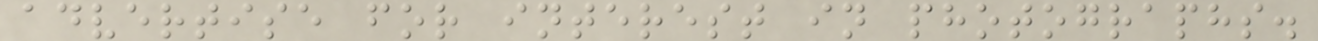advertise for interest in photographs.
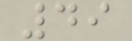49
